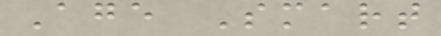Age Smart
